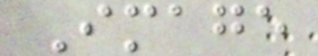Image
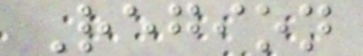Region
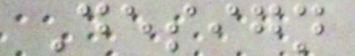Design
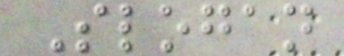Slogan
